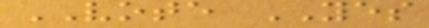VOTE YES
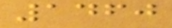1460
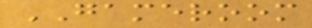GAMEROOM
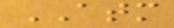ATM
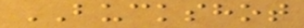BUCKSHOT
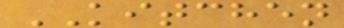KITCHEN
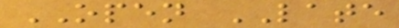OPEN LATE
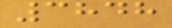3848
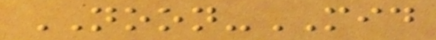NOON-MID
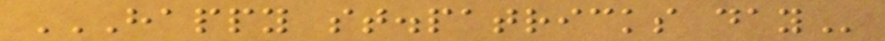HAPPY ST.PATRICKS DAY
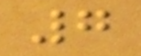7
